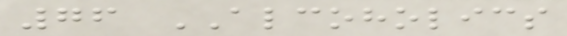76 ALCOHOLICS
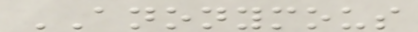ANONYMOUS
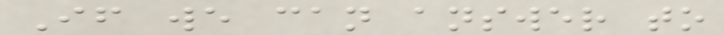If we can answer to
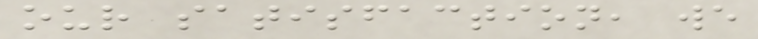our satisfaction, we
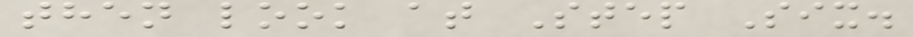then look at Step Six.
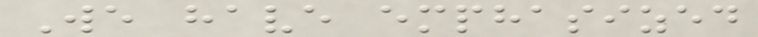We have emphasized
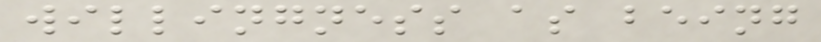willingness as being
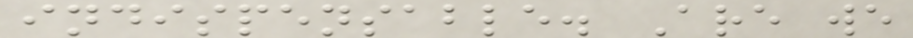indispensable. Are we
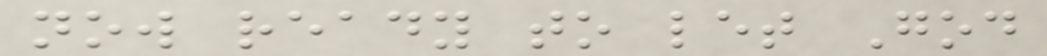now ready to let God
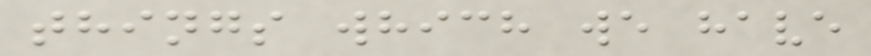things which we have
